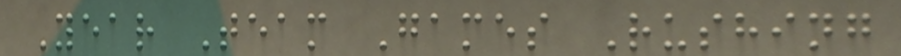Year Team Games Rushing
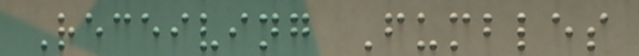Receiving Fumbles
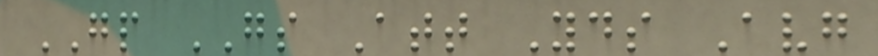GP GS Att Yds Avg
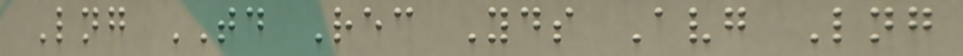Lng TD Rec Yds Avg Lng
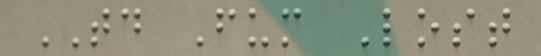TD Fum Lost
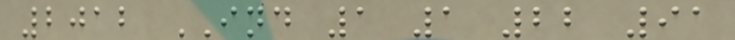2012 IND 1 1 22 91
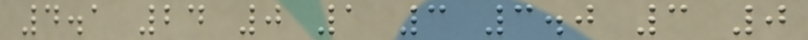4.1 24 0 1 3 3.0 3 0
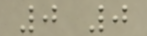0 0
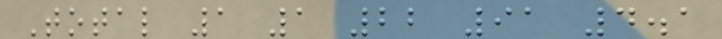Total 1 1 22 91 4.1
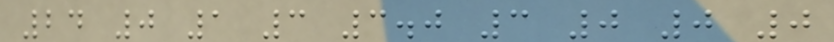24 0 1 3 3.0 3 0 0 0
